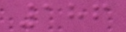186
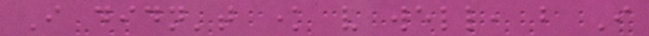I didn't know very well, but I
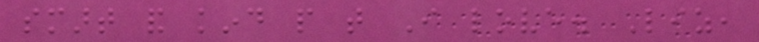smart and kind people that I love. Liz,
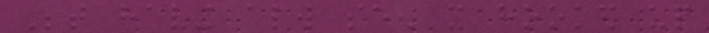Between having always seen it hooked up
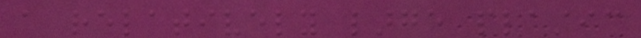a relatively large plastic
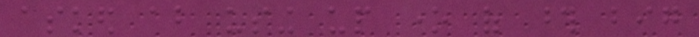asked about using up one of those big
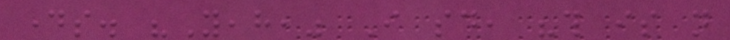days. "Yeah," I said, "this is not
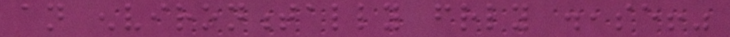an environmentally friendly disease!"
